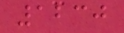1230
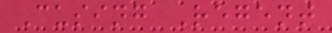Cusing Regent
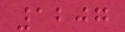1207
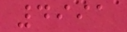4991
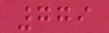779
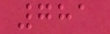781
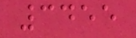3455
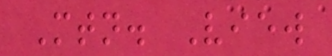Mtn. View
